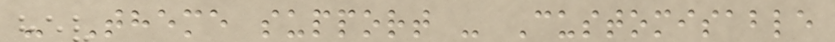- Theme support - Customisable
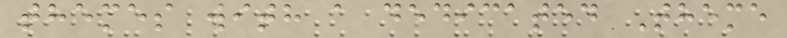themes with a dedicated Theme
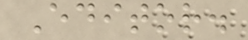Editor.
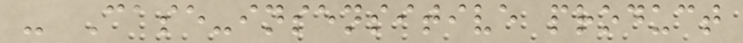- Case-insensitive product
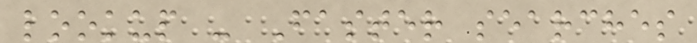lookup - Faster searches
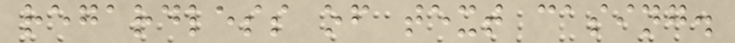regardless of text casing.
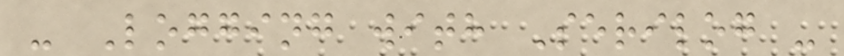- Logging with Serilog -
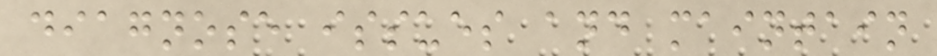diagnose issues and maintain
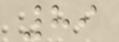89
